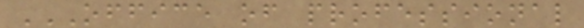OFFICE OF PROFESSIONAL
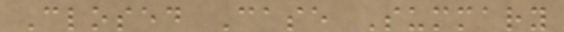Closed Case Summary
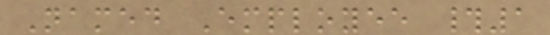Named Employee #1
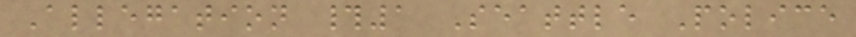Allegation #1 Seattle Police
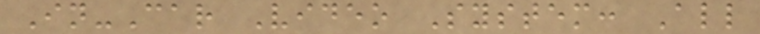In-Car Video System: All
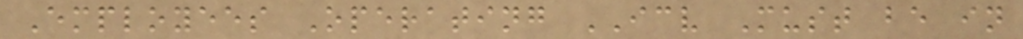Employees Operating ICV Must be in
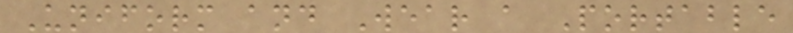Uniform and Wear a Portable
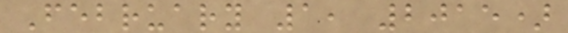February 1, 2015)
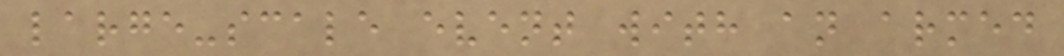large-scale event with an armed
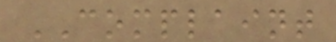COMPLAINT
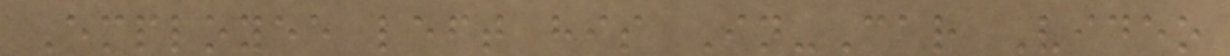Employee left his In-Car Video
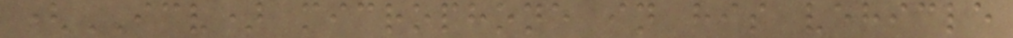(ICV) microphone in his vehicle
